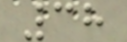38
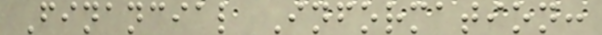Financial Information:
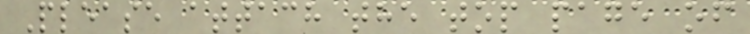Please attach the top page of
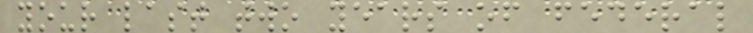your last two years of federal
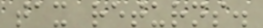tax returns.
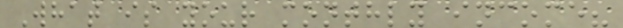What is your monthly income?
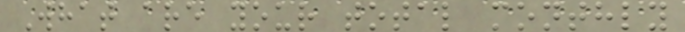What are your total monthly
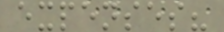expenses?
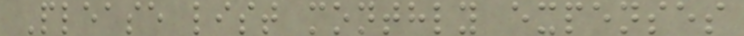Please list monthly expenses
